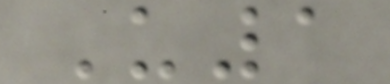U1
